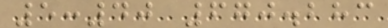5:40 670.283
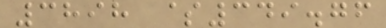3898 $349.76
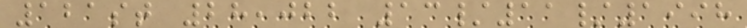121st 28,022 13/11/1998
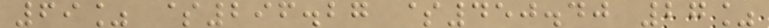69% $296.27 $450.40 27%
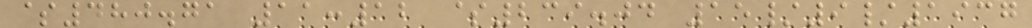$480.71 11:12 $239.04 15/9/1937
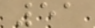51
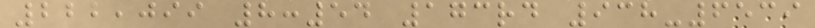222,099 8:54 173rd 938-6539
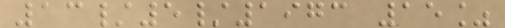13/5/1973 15%
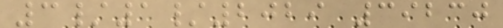3/1/2029 39230
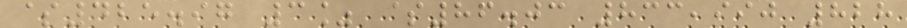$425.97 3% $86.03 833,990 828
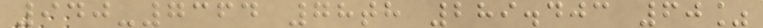940-7364 78th 289.403 60%
